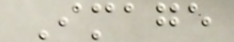Image
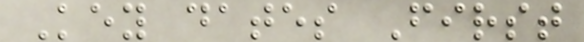Key dates First
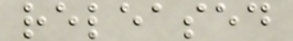released
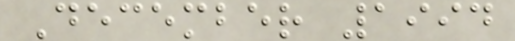December 1994
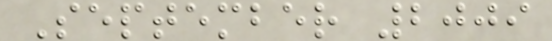September 2009
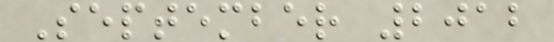September 2012
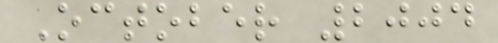October 2004
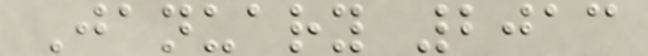January 2013
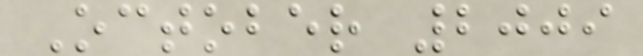October 2009
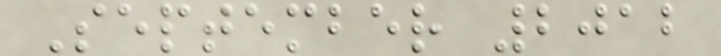September 2012
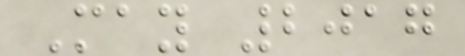May 2017
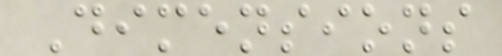Dimensions
